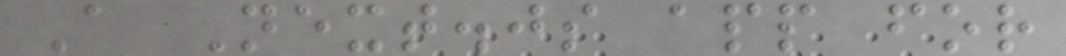A Next.js app for
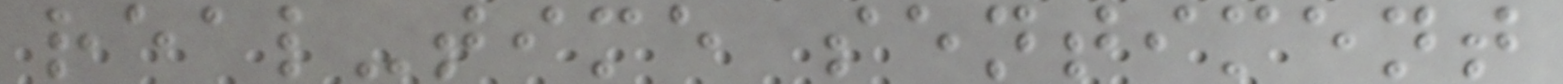real-time sentiment
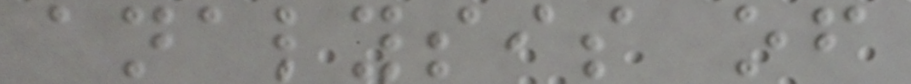analysis of
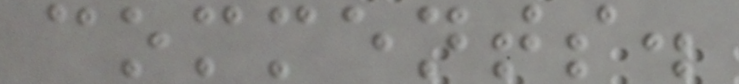comments.
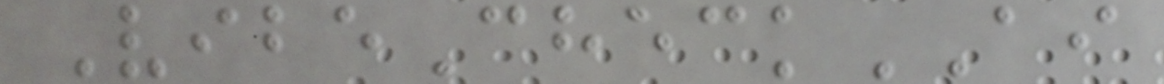VibeCheckAI
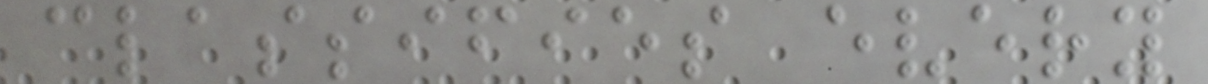classifies every
